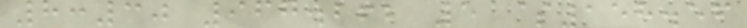8:30 967.262 5 $158.56
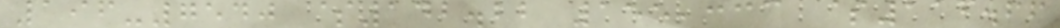196-7540 $142.22 155,333 $116.66
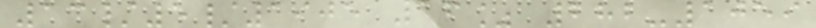13/5/1905 16% 282-1059
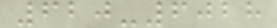620-6028
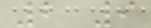2 9
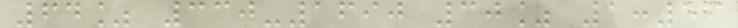64% 330-1690 30% 1:56
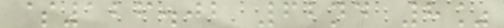$126.02 62nd 8%
